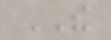THE
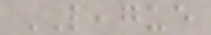LEAGUE
